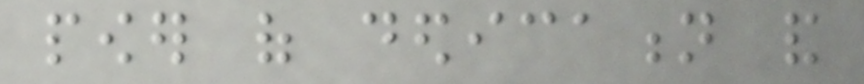power of dedication and
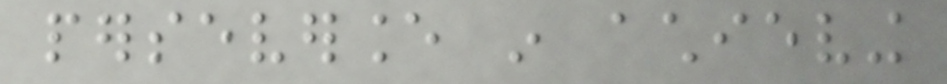perseverance in achieving
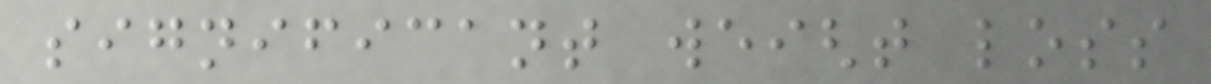significant weight loss
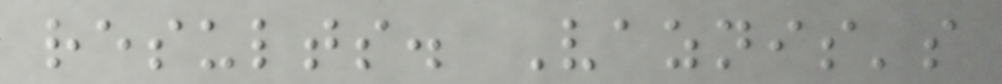results. Vaznis's
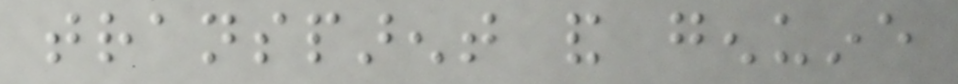transparent and genuine
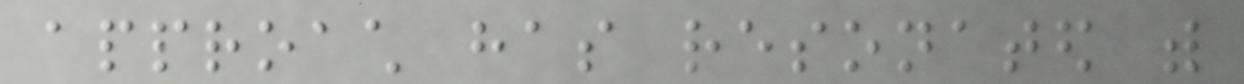approach has resonated with
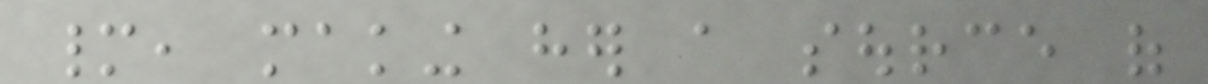many, making her a source of
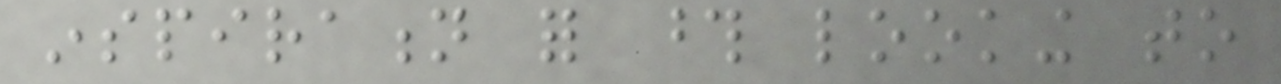inspiration for those looking to
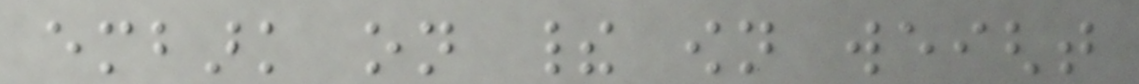embark on their own weight
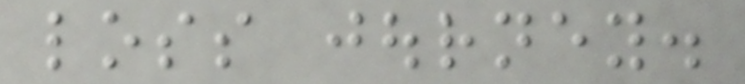loss journey.
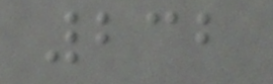232
